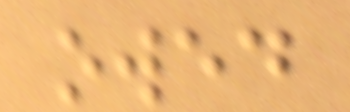owed
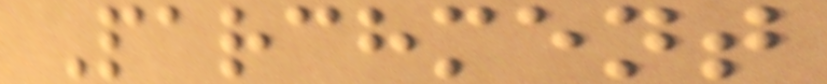Parchment
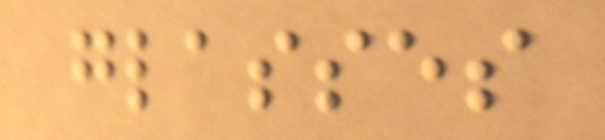glasses
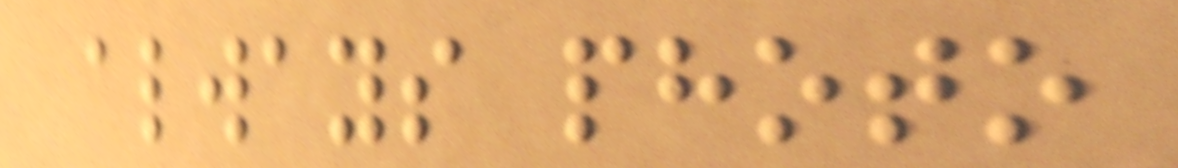always photo
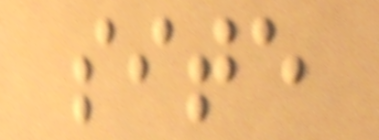site
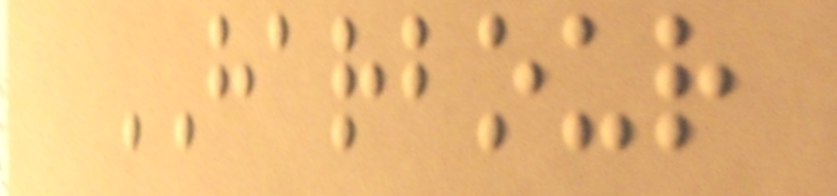HARBOUR
